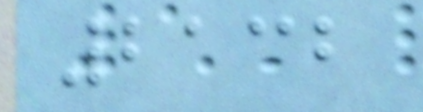2132
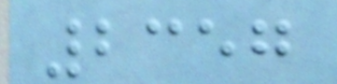2357
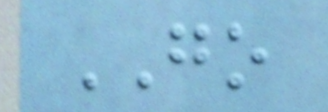GO
